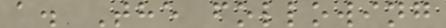a. The following
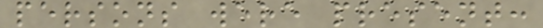persons were present:
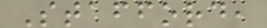Stafford,
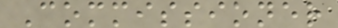Commissioner
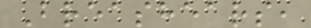Breashears,
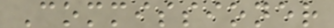Commissioner
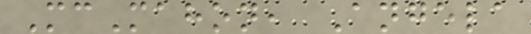McMahon, Angela
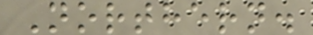Northern.
